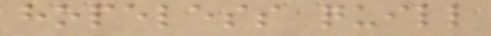hopeless quill
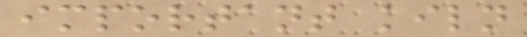important kiln
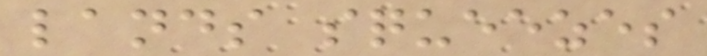lands squeezes
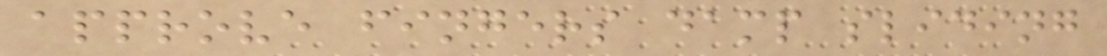approve fingers damp sliding
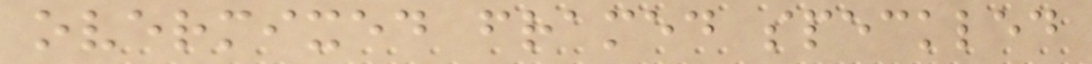overmixed framed speckled
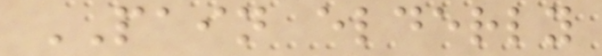PAIN elderly
